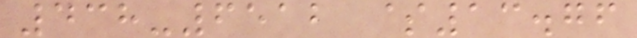438-6512 $13.76
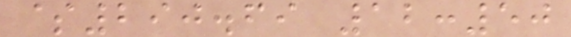$290.69 12:50
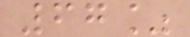67%
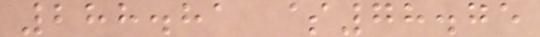288.81 $78.75
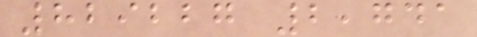829227 2,741
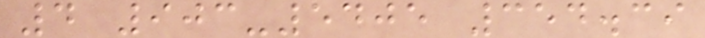4 903-5405 354.39
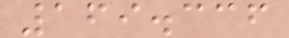169.336
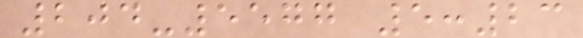204-5577 5:23
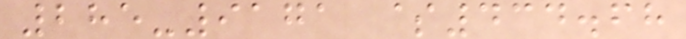285-9171 $434.68
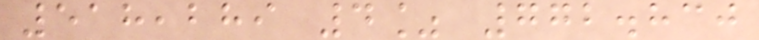518,289 4% 772.830
